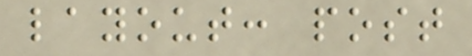layout: post
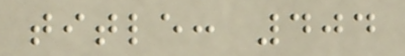title: 404
